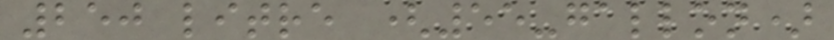250 litre (55-gallon)
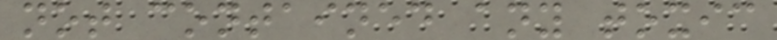not contained any toxic
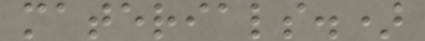materials.)
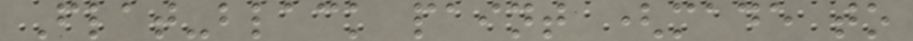Flat-black paint (made to
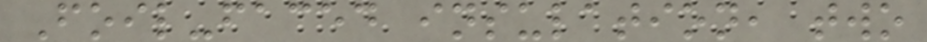Foil-faced insulation, two
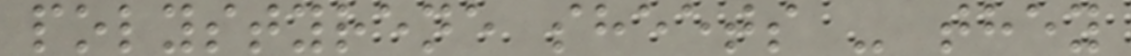polystyrene sheets - they
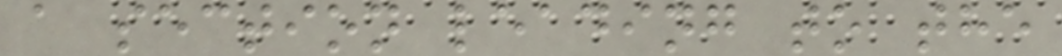a section leading to the
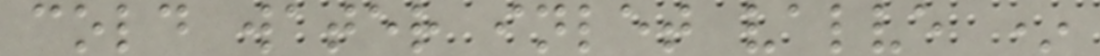cold water inlet valve *
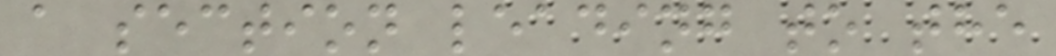a section leading to the
